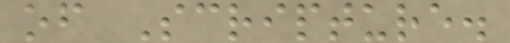of Scripture.
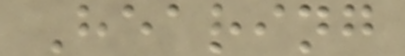Hearing
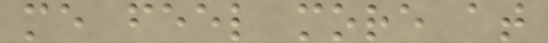me feel more at
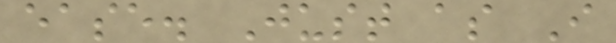ease. Just as I
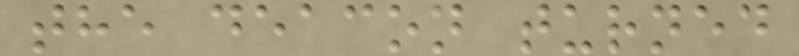the deacon turned
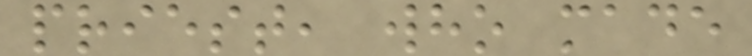priest, who made
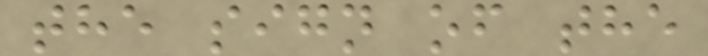the sign of the
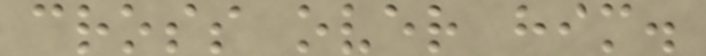cross over him.
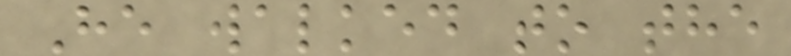He walked to the
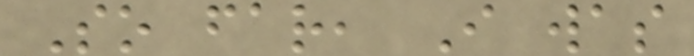So far, I was
